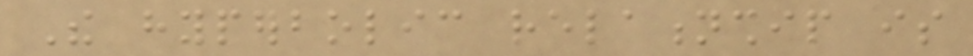The hyperbolic relationship is
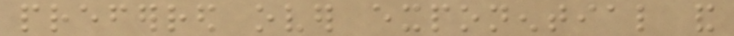preferred over exponential and
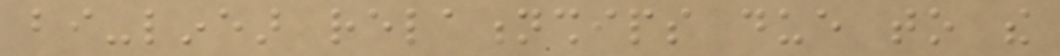bi-linear relationships due to the
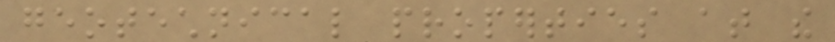geotechnical properties at the
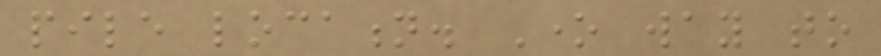pile location. One way to
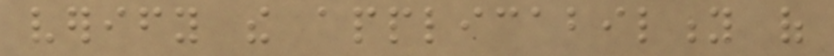verify the applicability of
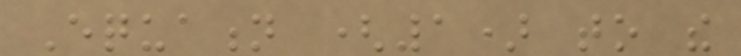Equation (1) to the
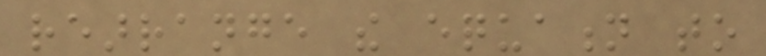rearrange the equation to
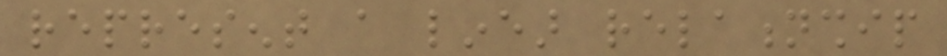represent a linear relationship
